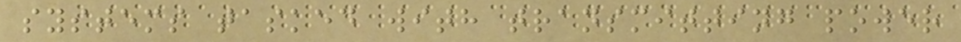systems tasked with transmitting power
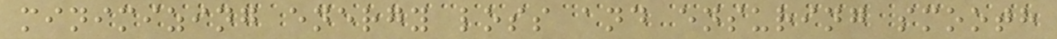minimizing energy loss and ensuring smooth
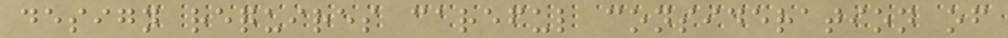design requires careful consideration of
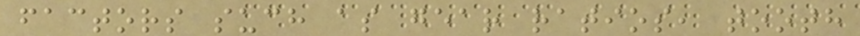factors such as gear ratios, tooth
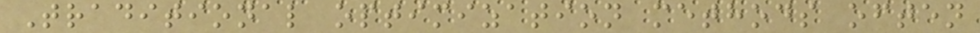Traditional optimization methods often
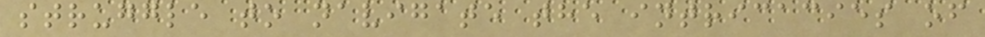struggle to navigate the intricacies of
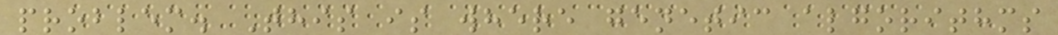problem. This is where genetic algorithms
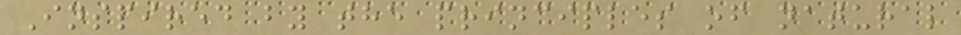Inspired by the principles of natural
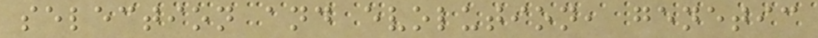selection and evolution, genetic
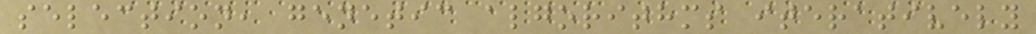selection, genetic algorithms iteratively
